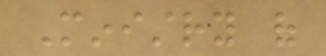Ministry of
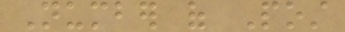Number of Post
